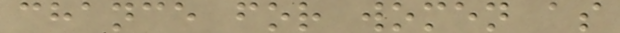chance for women as
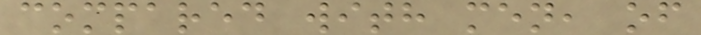compared with men, of
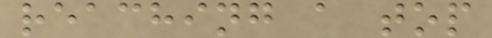reaching a top
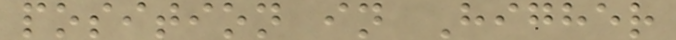position in Higher
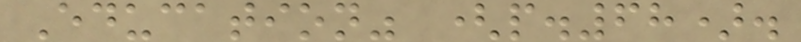Education" (p.68).
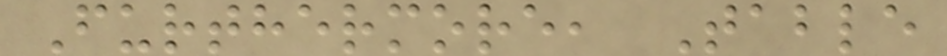Furthermore, Table
